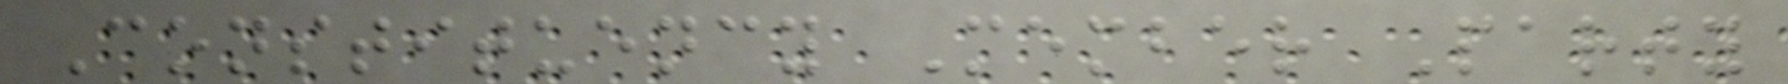Constituency Member Party
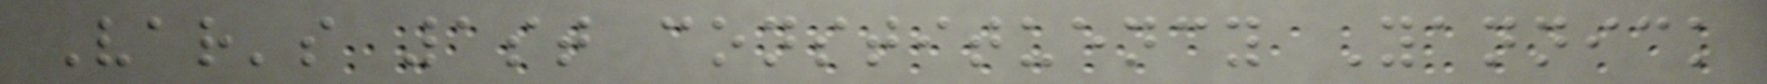Var's 1st constituency Yannick
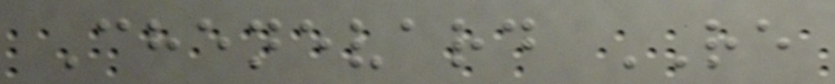Chenevard RE
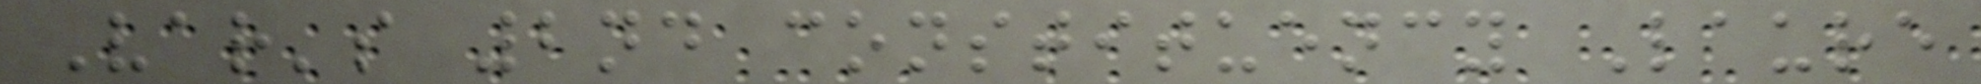Var's 2nd constituency Laure
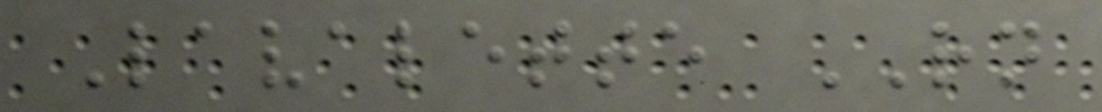Lavalette RN
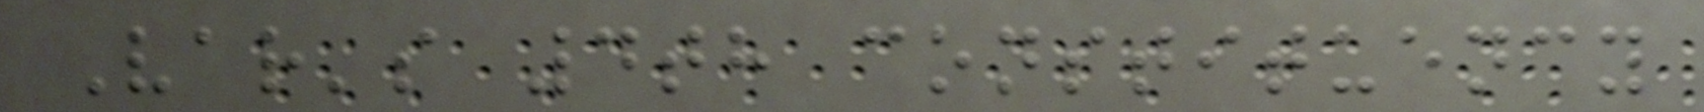Var's 4th constituency
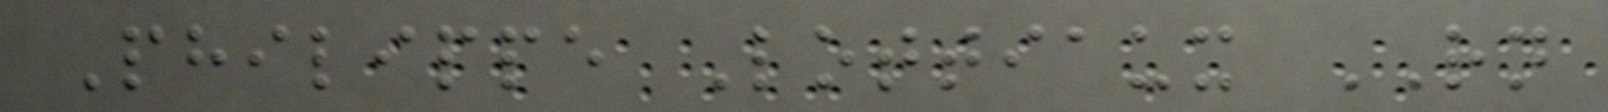Philippe Lottiaux RN
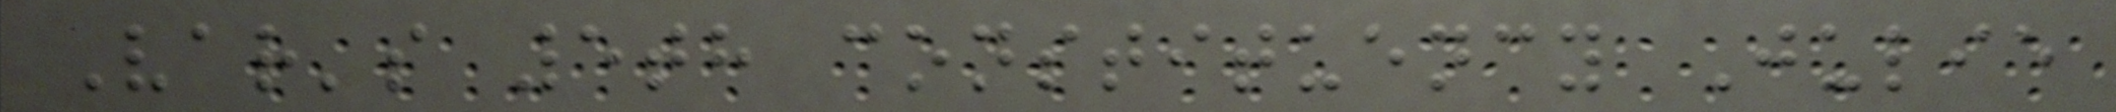Var's 5th constituency Julie
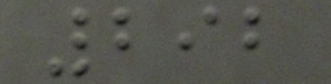292
